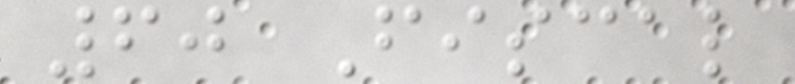60 Fiscal
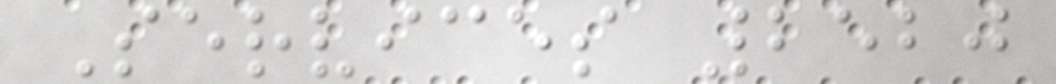Services 2520
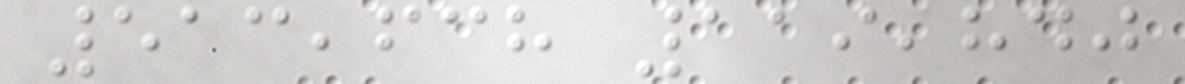513,638 119,840
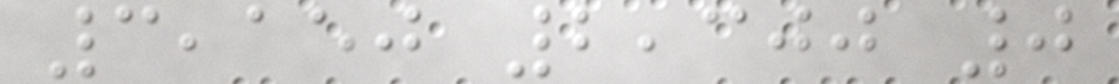3,150 2,300 0
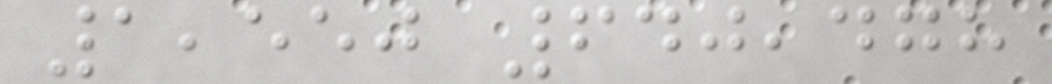1,550 640,478
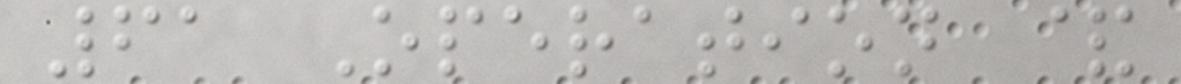61 Operation &
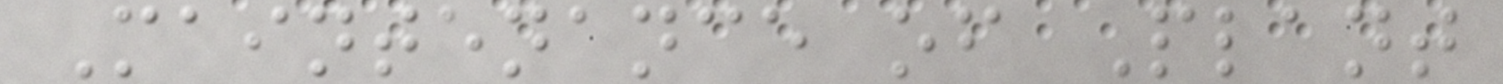Maintenance of Plant
